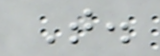T.
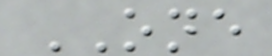ONE
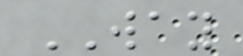WAY
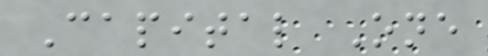Capital One
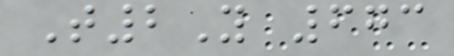T2Y 673
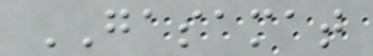GASAMAT
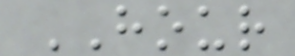HOUR
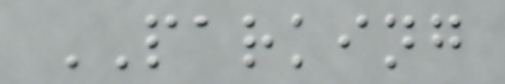PARKING
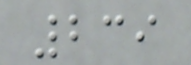239
